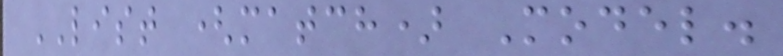LIST (match) Model.
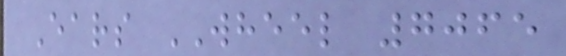Ears WHEEL 7065
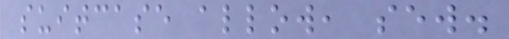suitcase allow, sew.
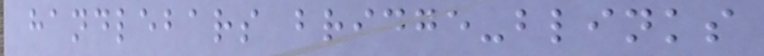handlebars bridge-blinks
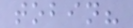tobin?
